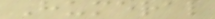Humeral
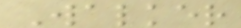Walker
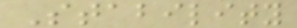Stability
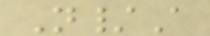N/A
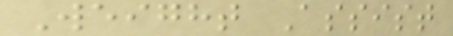Weight Assist
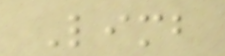Limb
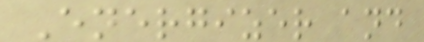Energizer and
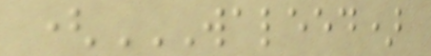(WALEED)
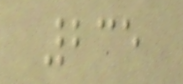235
